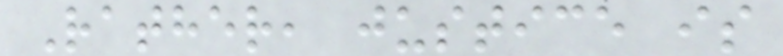Rather, justice is
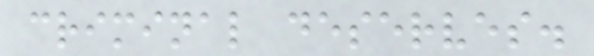criminal deserves.
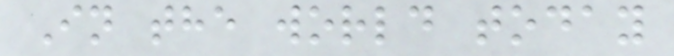In the world today
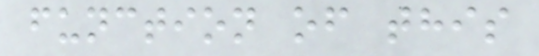function of this
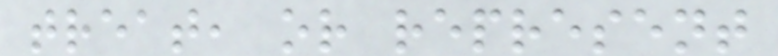treat, or represent
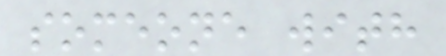someone with
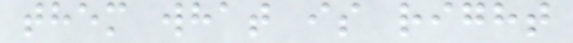them what is right
